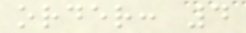order: 4
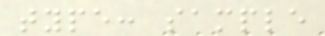type: sample
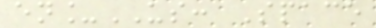en_US: Space
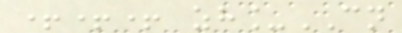+++ zh_CN
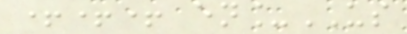+++ en_US
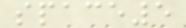space5
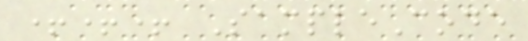+++ SampleCode
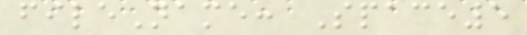fileName: Space5
